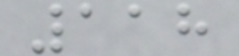118
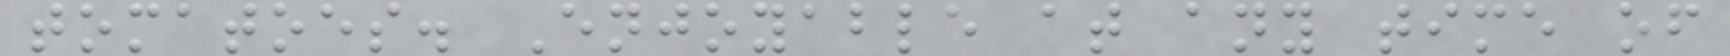tomatoes. Enjoyable at any time of
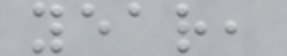year,
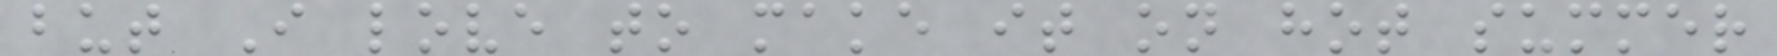but I love to make it on hot summer
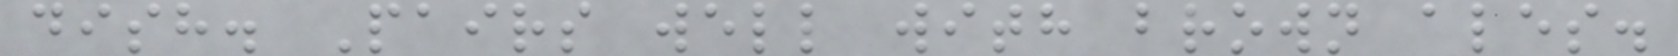dish. Pairs well with brown ales.
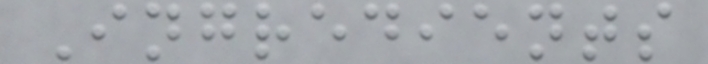Ingredients
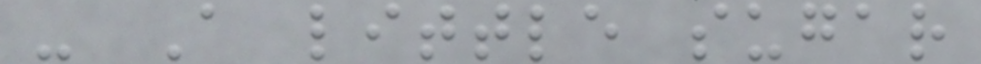- A little sugar
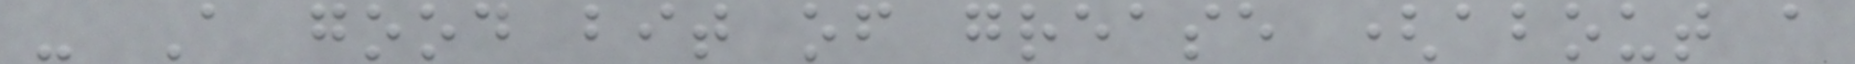- A good bit of grease (about a
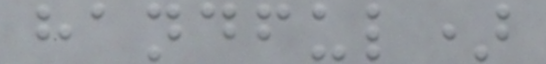handful)
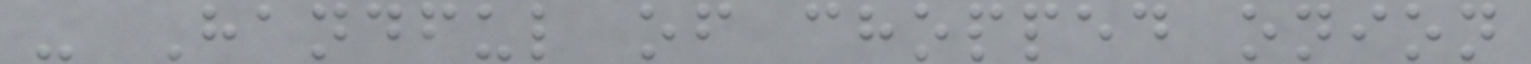- Handful of chopped onion
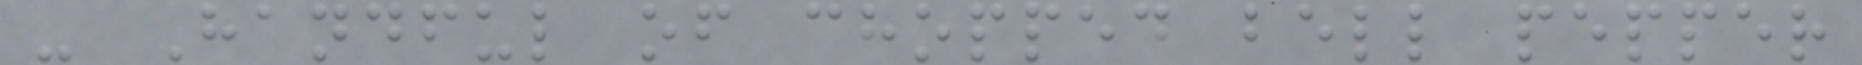- Handful of chopped bell pepper
